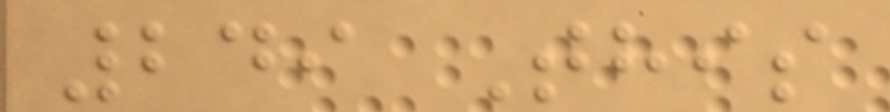249 This
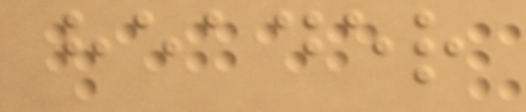header
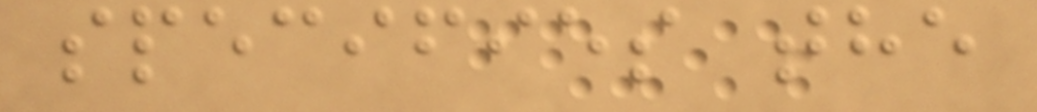specifies the
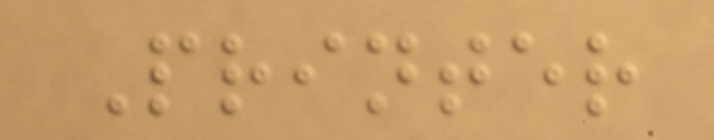Printer
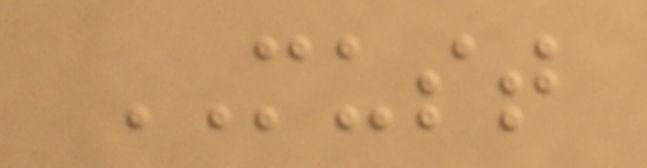MUST
